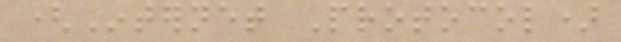(Internet Protocol)
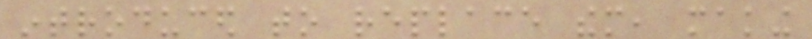introduced to replace them, making
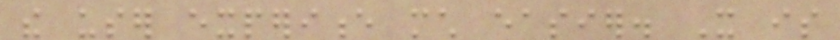the user experience much easier. It is
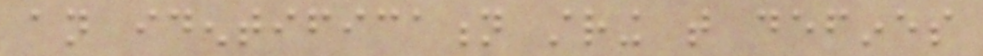an identification string that defines
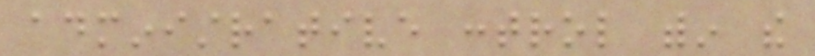administrative control within the
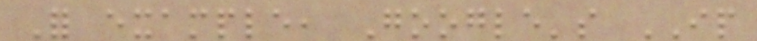For example, Google's IP
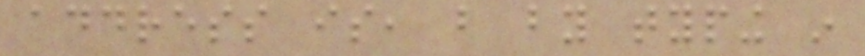address is, but by typing in
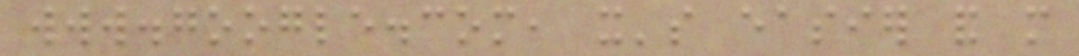www.google.com, it's easier and more
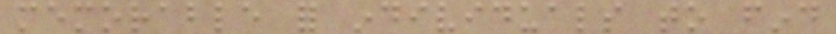memorable for individuals to find
